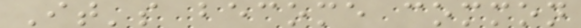It's become common
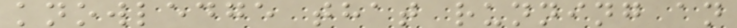knowledge that running an
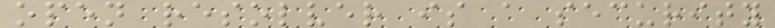open resolver is a security
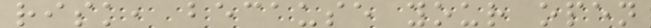risk, because your open
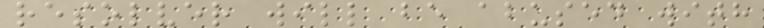resolver will be abused with
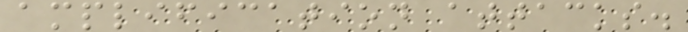amplification attacks.
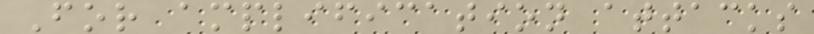For amplification attacks
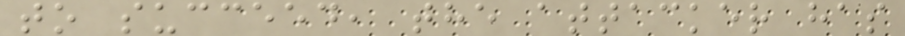to succeed, the attacker has
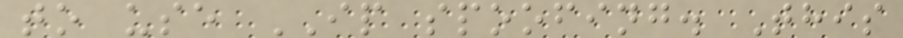to use IP spoofing. This
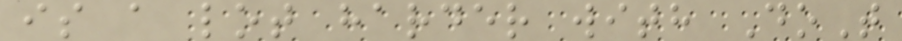is a lot harder with DoT
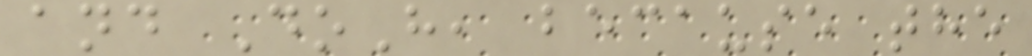and DoH, because the
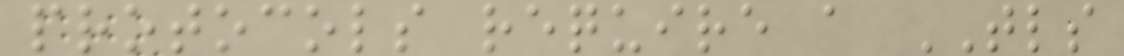protocols require a TLS
